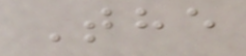The
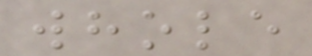whole
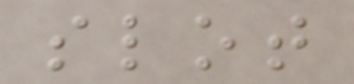slot
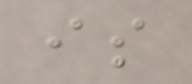is
